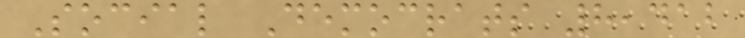Social Democrats 8,412
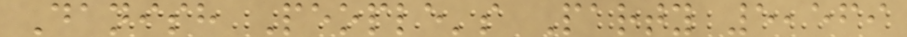Danish People's Party 5,569
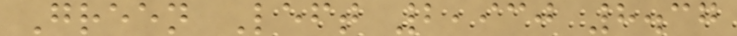Green Left 2,930 8.37
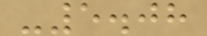-5.08
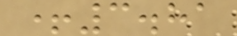+3.81
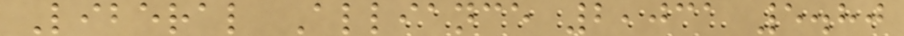Liberal Alliance 2,031 5.80
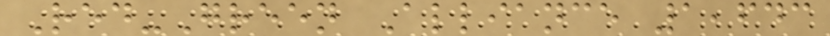Red-Green Alliance 1,643
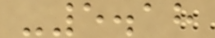-5.18
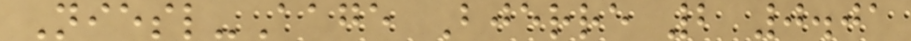Niesl-Aage Bjerre 2 0.01
